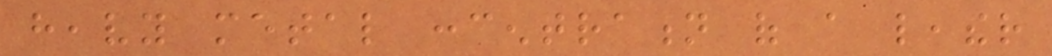heavy metal concentration of a leather
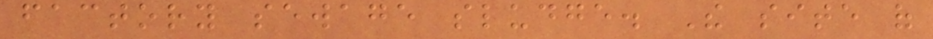factory sewage sludge. The site of
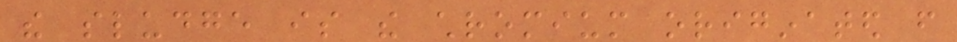the sludge is the chromium originated from
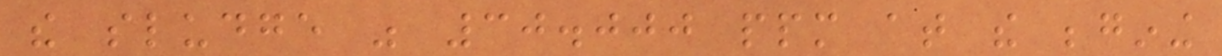the sludge was 30.000 ppm at the begining
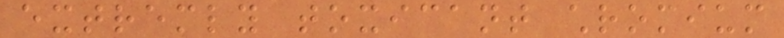extremly toxicant chromium
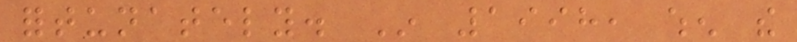fortunately. In 1998, when the
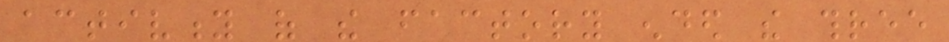activity of the factory ended the three
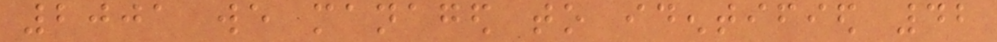2001 we managed to identified 42
